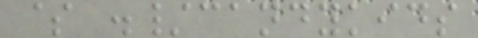$ ./candykids
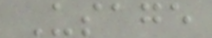Usage
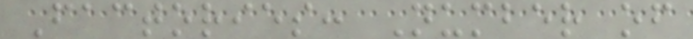Factories: Number of
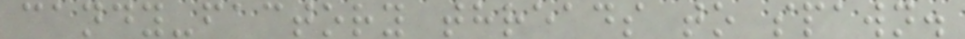candy-factory threads to spawn.
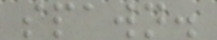spawn.
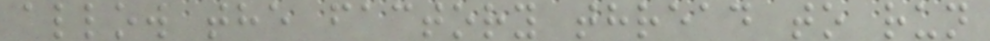allow the factory thread to run
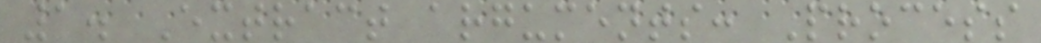1. Extract arguments: Process
